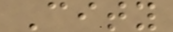City
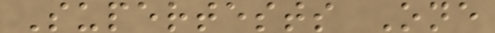Supertests One
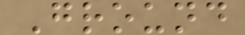Ground
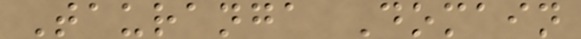Tauranga Domain
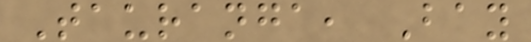Tauranga, Bay
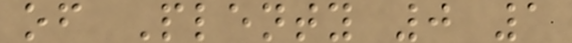of Plenty 0 1
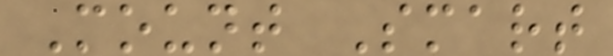Mount Smart
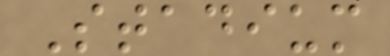Stadium
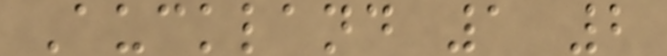Auckland 1 2
